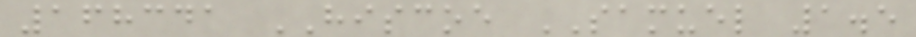168341 HISCOE SAMUEL 1.5
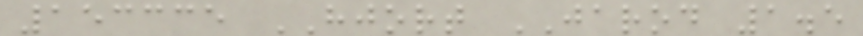153335 HJORT JAROD 1.5
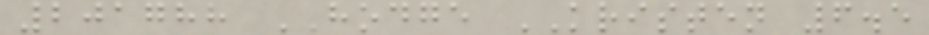201788 HODGE KRISTEN 6.5
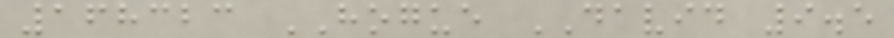168323 HOGUE DAVID 9.5
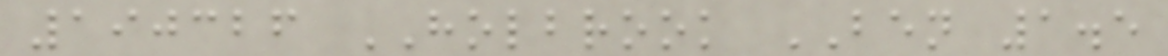190326 HOLBROOK BEN 1.5
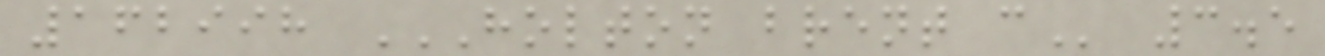162998 HOLTON BRENT C 3.5
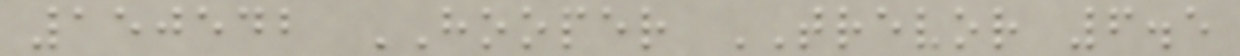150542 HOOPER TREVOR 6.5
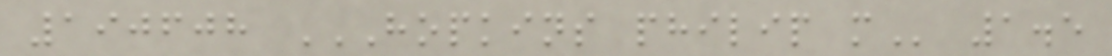190608 HOPKINS PHILIP M 1.5
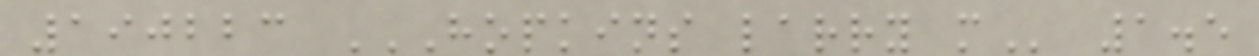190223 HOPKINS LARRY M 1.5
